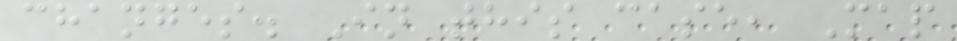changes. In this case, Map
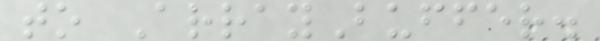to ArrayBuffer.
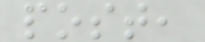post,
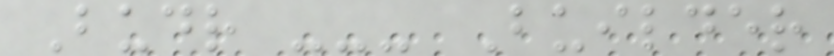Budr --- Builder
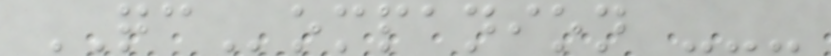QCompanion ---
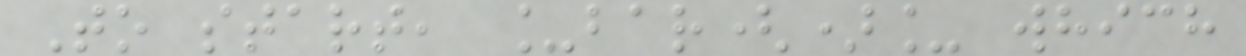To start, _bar()_ which
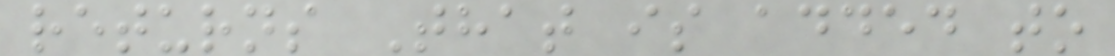returns That is added to
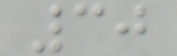30
